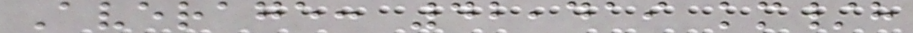Average: 42,419 km/h
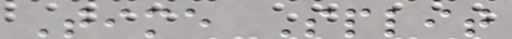Time Split
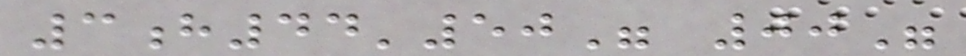3h44'50" 00"
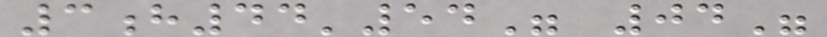3h44'54" 04"
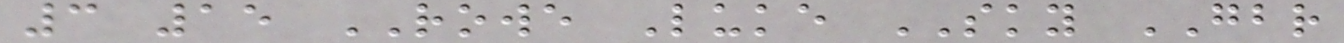3 15 ROWE Luke SKY GBR
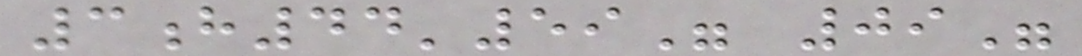3h44'59" 09"
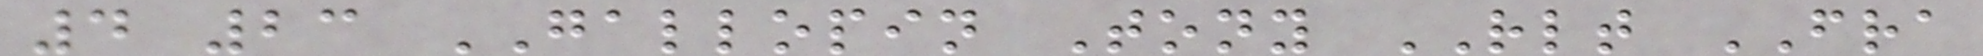4 23 GALLOPIN Tony RLT FRA
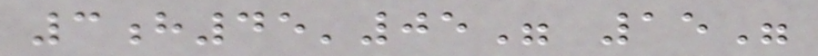3h45'05" 15"
